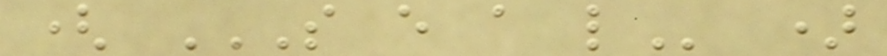( S E A L )
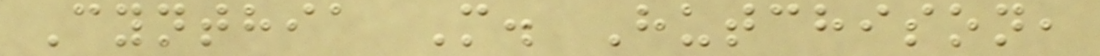Cynthia M. Hutchison,
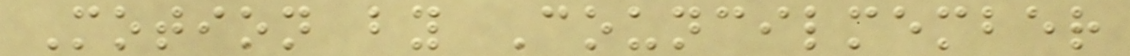Motion by Councilmember
